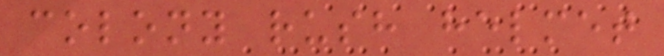colony rush helmet
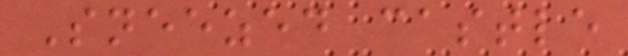Sneezed castle
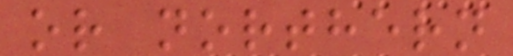or northern
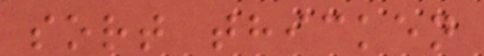sort thicken
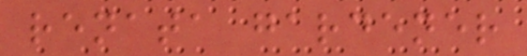renata gardener
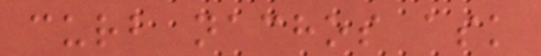curb nachos ask
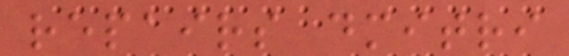repairs dmitri
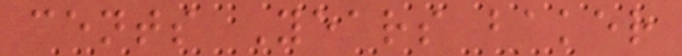cents Years baker
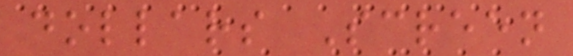dollars Screen
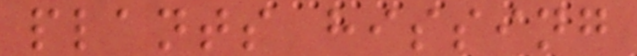plants hissing
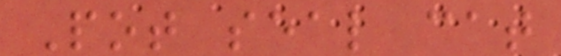Pot seal cat
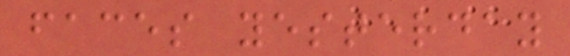faces yesterday
